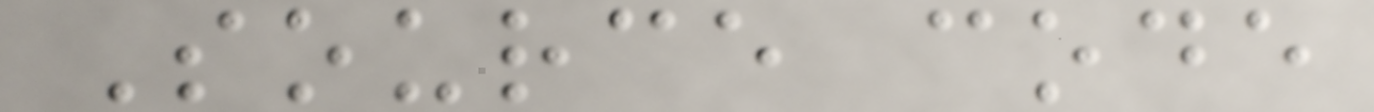Source code
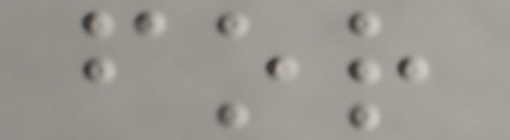for
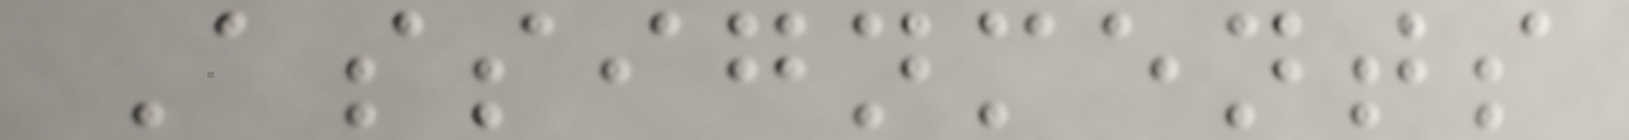Assignments
